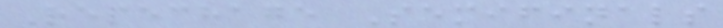Repechage Semifinals
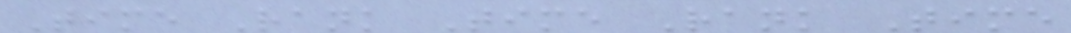Time Rank Time Rank Time
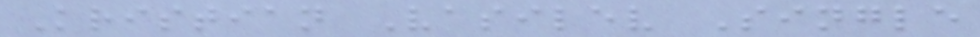Kristian Vasilev Single
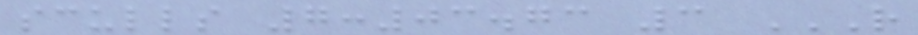sculls 7:03.73 3 R
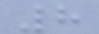8
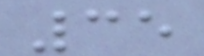35
